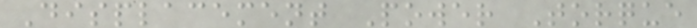Displacement Power Torque
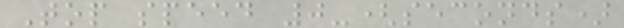Top speed 0-(seconds)
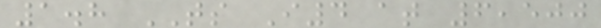1.8 TS I4 at 6,500
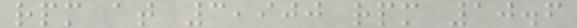rpm at 3,900 rpm 10.6
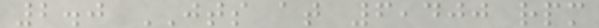2.0 JTS at 6,400 rpm
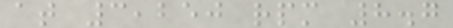at 3,250 rpm 8.7
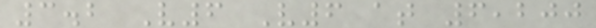3.2 V6 V6 at 6,200
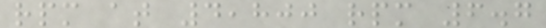rpm at 4,800 rpm 6.7
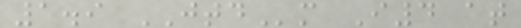1.9 JTDm I4 at
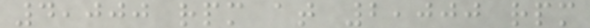4,000 rpm at 2,000 rpm
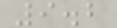9.2
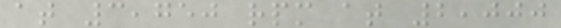at 3,750 rpm at 2,000
